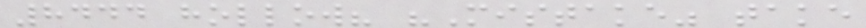8444 hollow? "Mistake" take
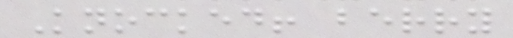Knocked! berry
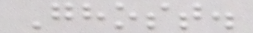Ghost.
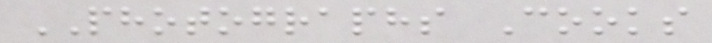PHOTOGRAPHS Cooks
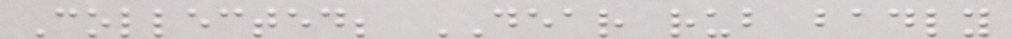Collected; DEAR rub badly
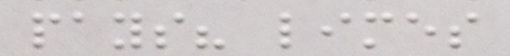pays? limes
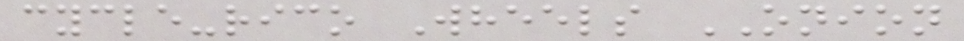cycle-rico Wheels ONION
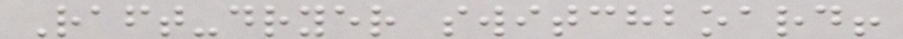Raft-dryer switchboard!
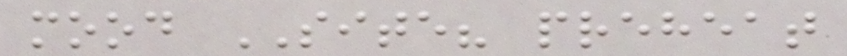mood SITE? preheat
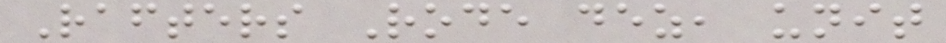Rafters Rode dez, unit
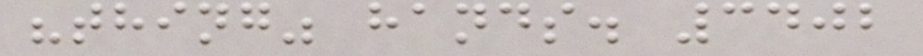"thing" hands. 3402
